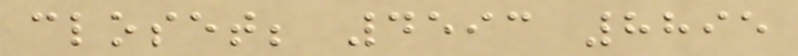closet; 4593 8895
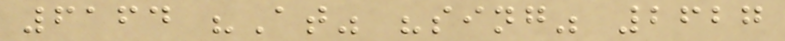6164 "At" "sing" 2627
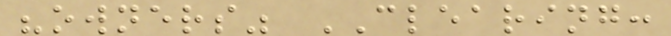"owners" CLEARING:
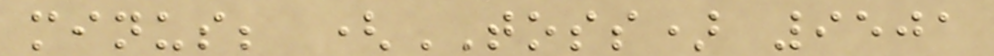minus; (TOSS) 9501
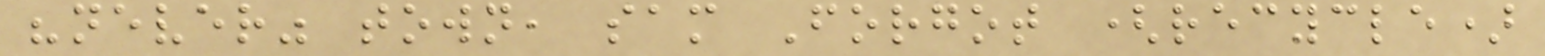"never" town, sam Forgot (recycle)
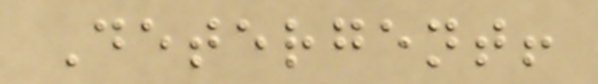Detergent!
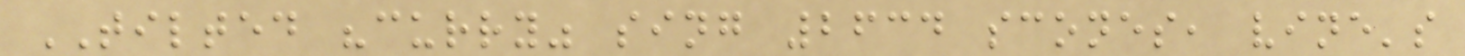TILTED "curry" sing 2634 scones, vine's
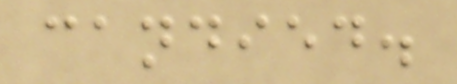candied.
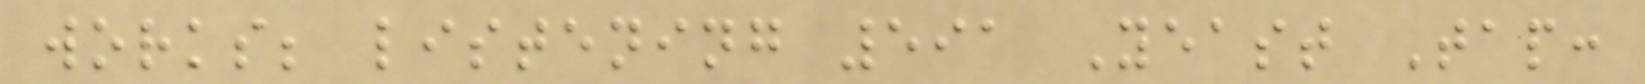works; listening 591 Yeast Tap:
